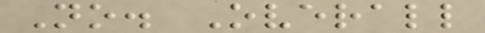No. Overall
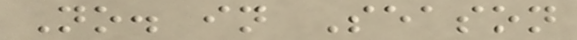No. in Season
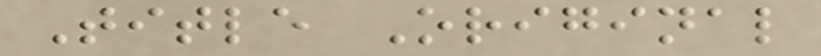Title Original
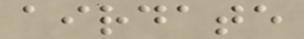airdate
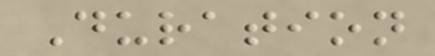Duration
